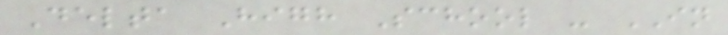Delta High School - IN
